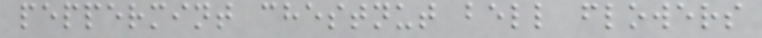peppermint chestnut bell flowers
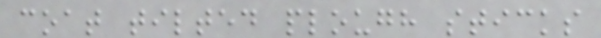coat tilted plough sticks
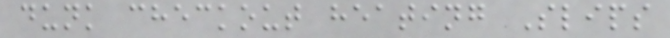dunk checkout heating Slips
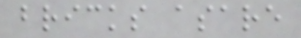bricks asare
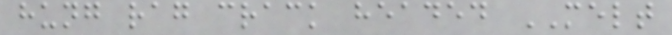hung rag crack headed MELT
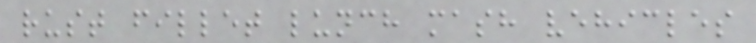rust fillet lunch mash vehicles
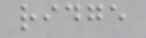ridge
